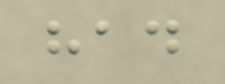had
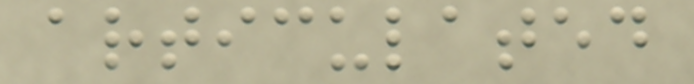articulated
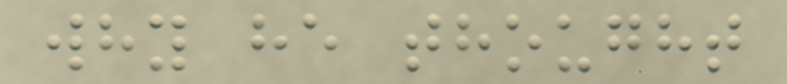why he thought
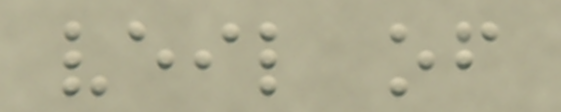veil of
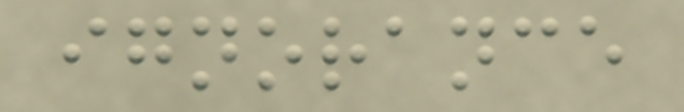ignorance
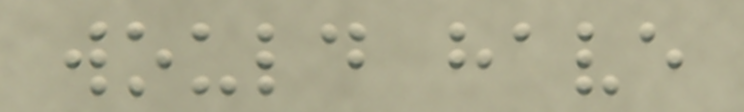would have
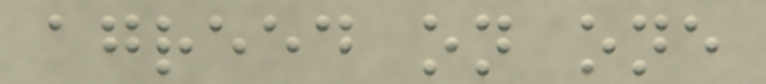agreed on one
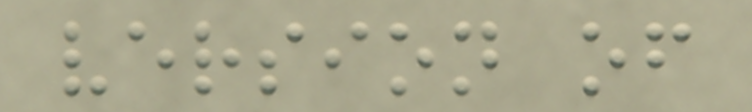version of
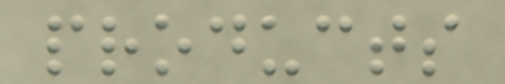products
